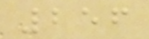256
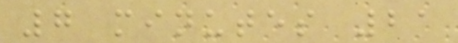7 minutes 21
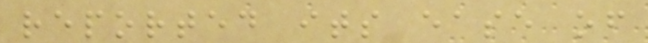reported its ease of
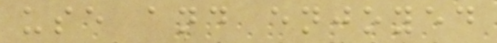use and enjoyed
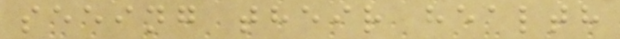seeing their health
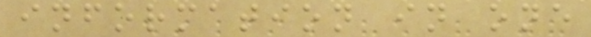information in one
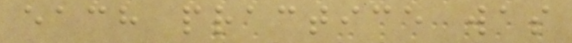each practice was
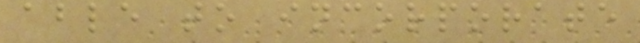able to incorporate
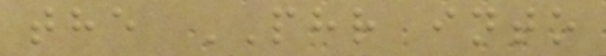the PHR into
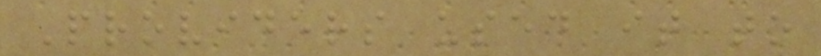Providers used it to
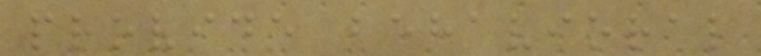provide behavioral
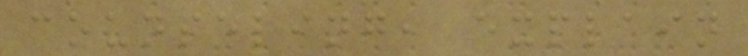counseling, explain
